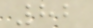82
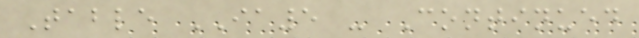Table IA5 - Continued
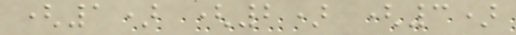(1) (2) (3)
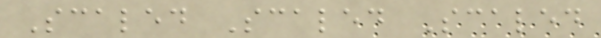Scaled Scaled Scaled
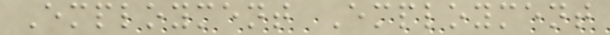Employment Employment
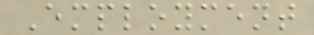Employment
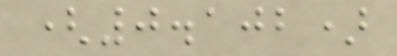(0.102)
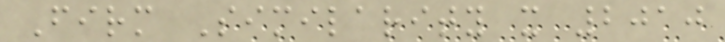Firm Similarity x 2010
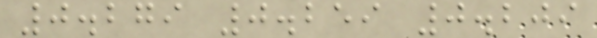0.279 0.259 0.209
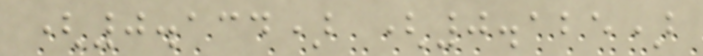(0.134) (0.125)
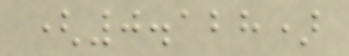(0.128)
